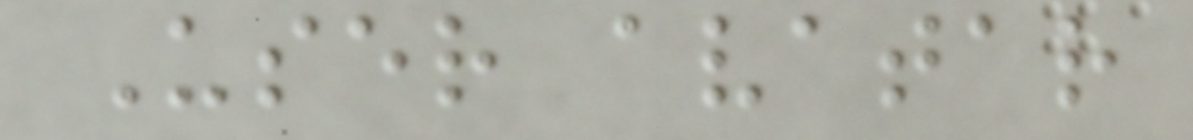User avatar
